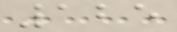125
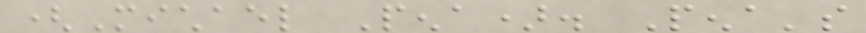(Michael Pena). Pena's
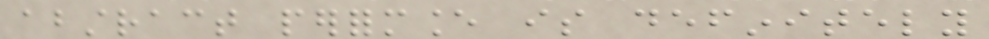abstract performance is definitely
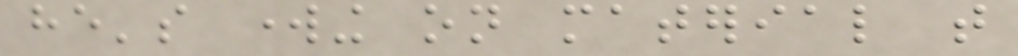he's working on material that
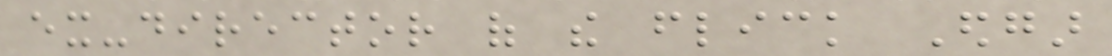ex-director of the flick Edgar
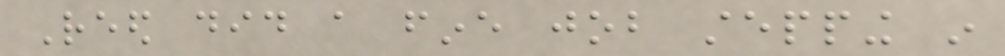Reed did a fine job stepping in
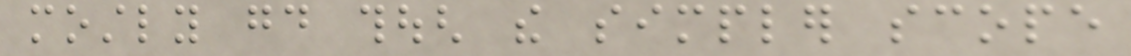mostly good though the simpler scope
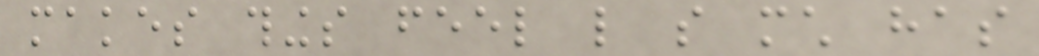makes things feel like so much has
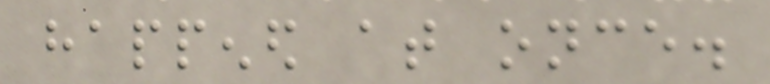happened at once.
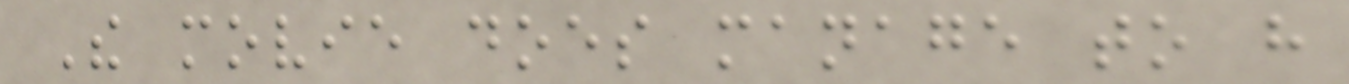The movie does manage to have
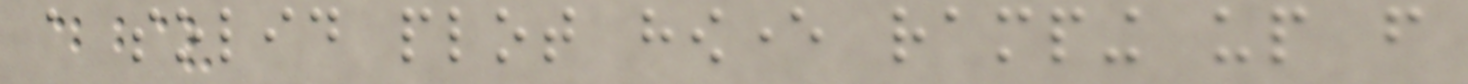a solid plot however ramping up from
